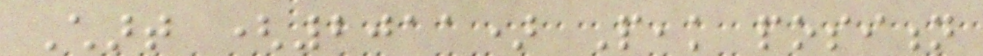Chart (2011) Peak position
